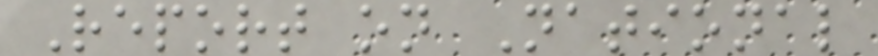Report on National
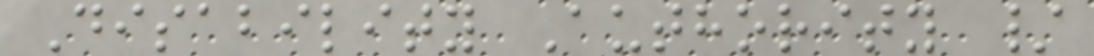Disability Authority /
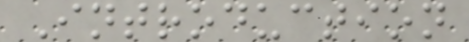Introduction
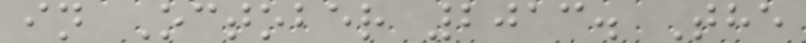in October 2013. The
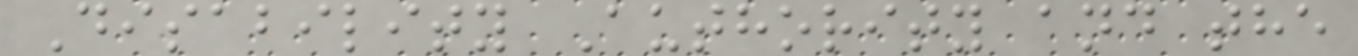Disability Authority and the
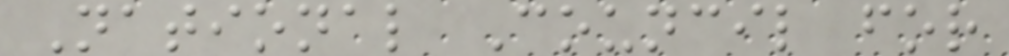National Council for
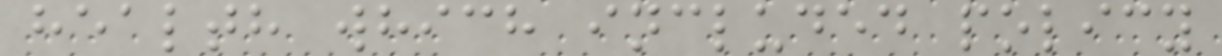health which included policy
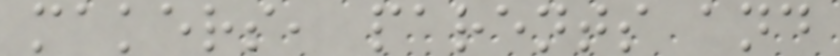makers, parents and
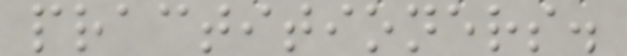practitioners.
